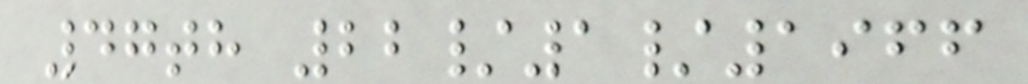47th 22/1/1966
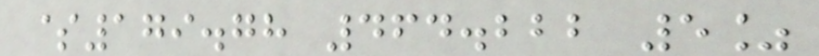$179.78 464.222 5%
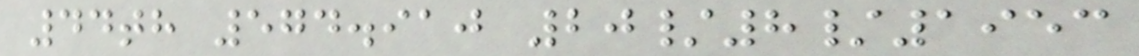44th 574.910 20/8/1953
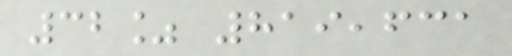32% 819,631
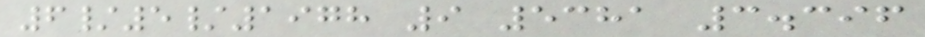6/5/1978 9 5381 3.396
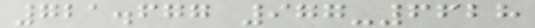721.677 977-6628
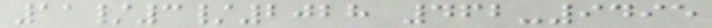11/3/2028 462-9495
